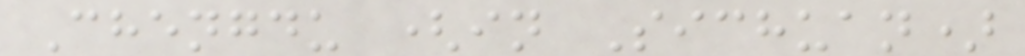Chengdu (in Sichuan)
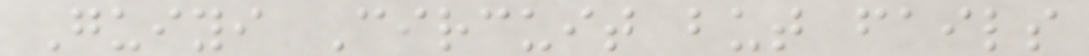Guiyi Circuit but fails
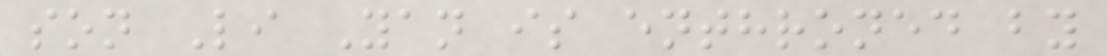son Li Yan is enthroned by
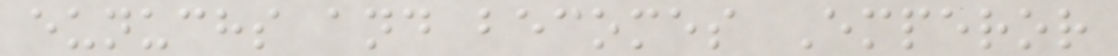eunuchs and becomes Emperor
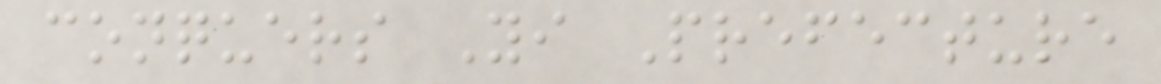conquers Yi Prefecture
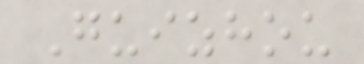Guizhou
